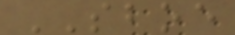SBOE
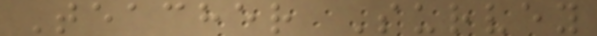Teacher Survey
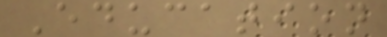Education
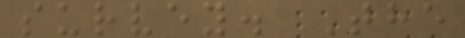survey. The
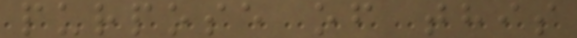purpose of this
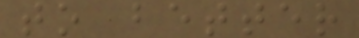to better
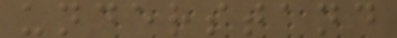understand
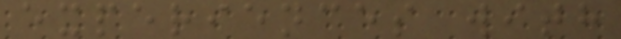experiences with
